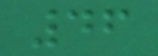46
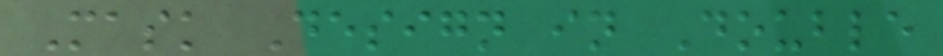Mask Design in Double
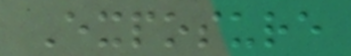Exposure
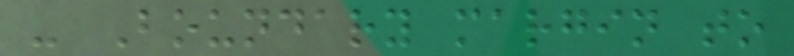- Boundary margin to
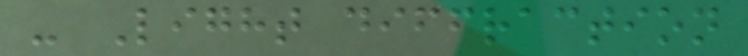- Light diffraction
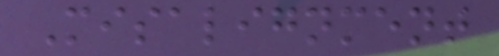Misalignment
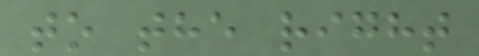to the right
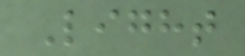Light
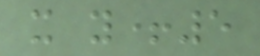x y+5
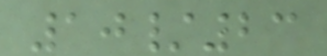10/23
